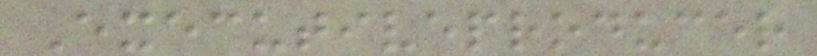Executiveproducer
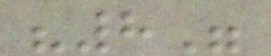"8"
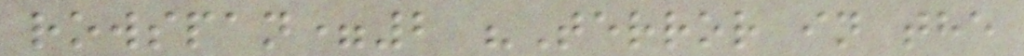rowspan=2 "Terror in the
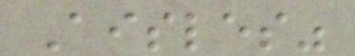Aisles"
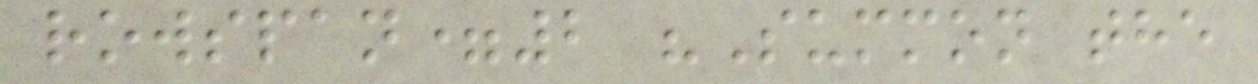rowspan=2 "Summon the
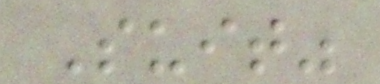Suit"
